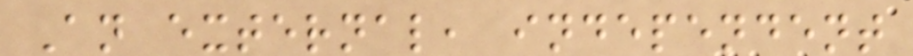An external, independent
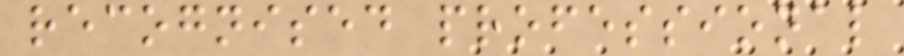recognised professional
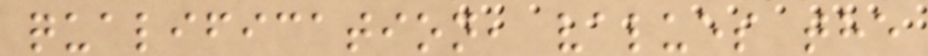qualification, values the
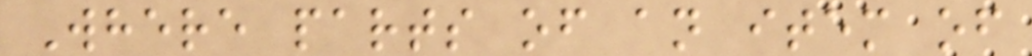Where parts of an item of
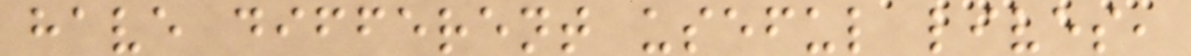have different useful lives,
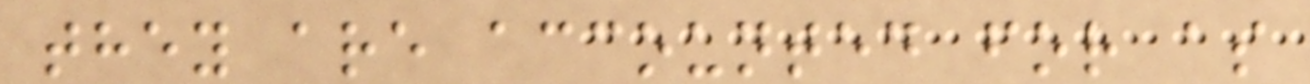they are accounted for as
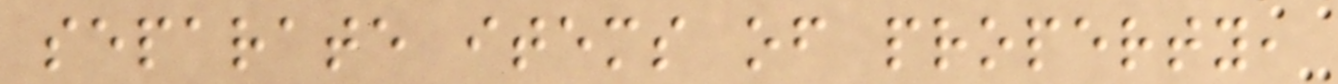separate items of property,
